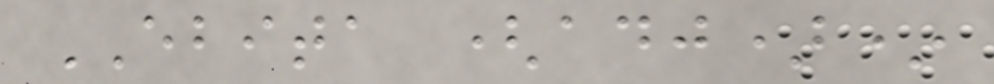EBITA (adj)*
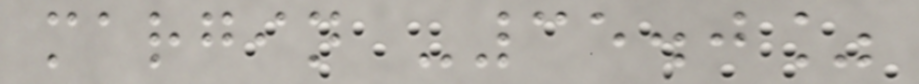margin -35.0%
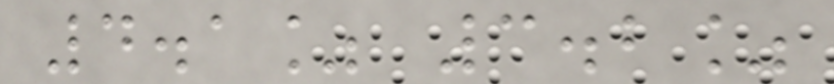4.1% 3.2%
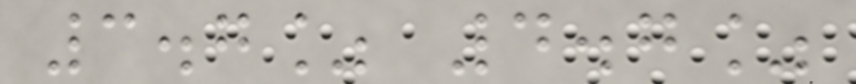3.7% 4.7%
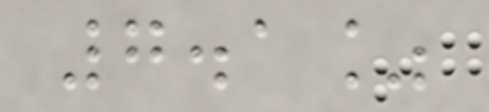7.1%
